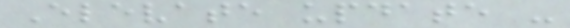Elevate update -
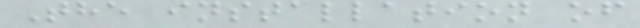The installation of
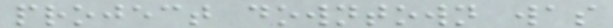project downtown was
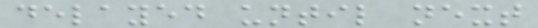delayed until next
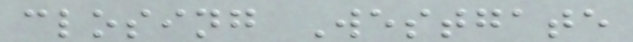closing Westgate
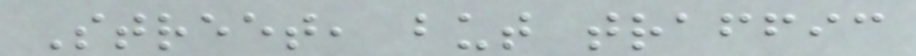Street, but traffic
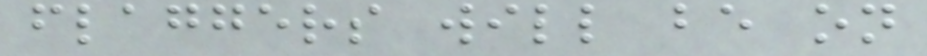flaggers will be on
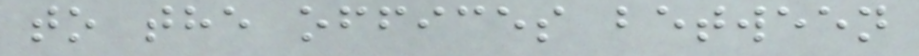to the offices between
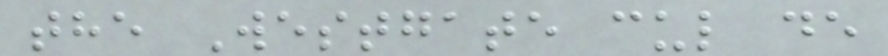the Westgate cul de
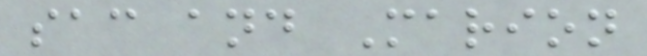sac and Marion
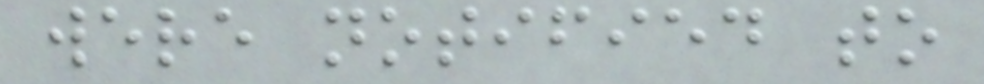were notified to
